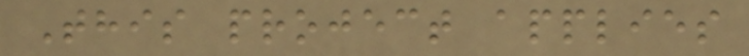This project applies
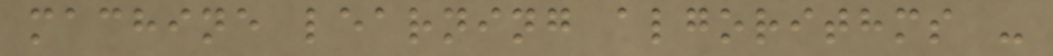machine learning algorithms -
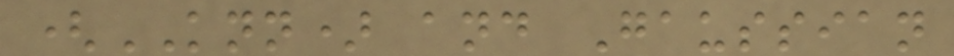(KNN) and Gaussian
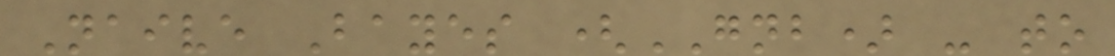Naive Bayes (GNB) - to
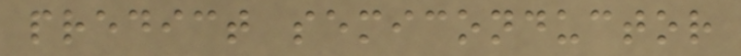predict semiconductor
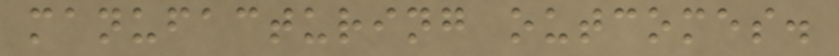manufacturing outcomes.
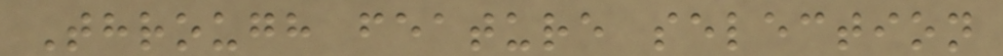Through feature selection
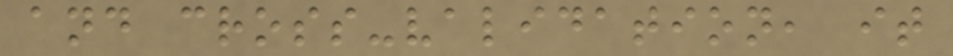and cross-validation, it
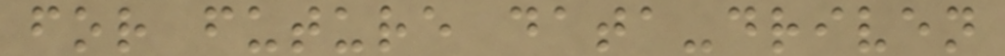for future data-driven
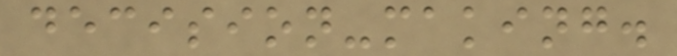decision-making.
